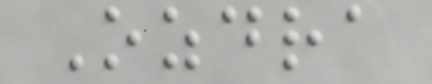Ozdra
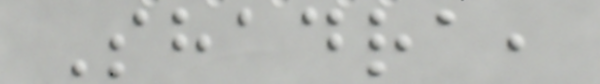Shadra,
